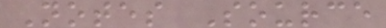Notes Source
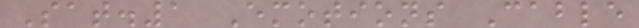Sat.1 Emotions Cable
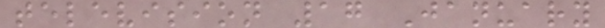television 17 January
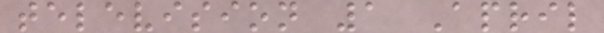television 1 April
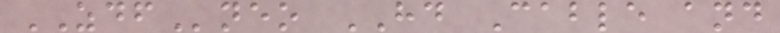ZDFneo HD Cable and
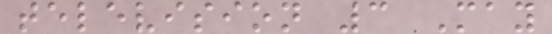television 3 May
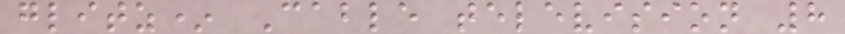glitz* Cable television 8
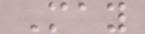May
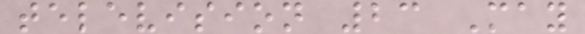television 23 May
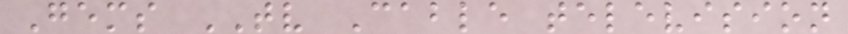Gems TV Cable television
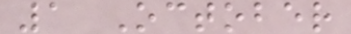1 October
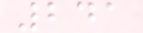241
